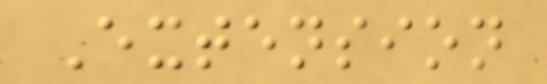Extension
